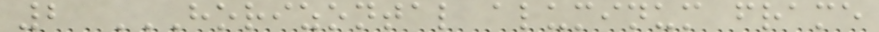2 HORIZONTAL ALUMINUM FRAME
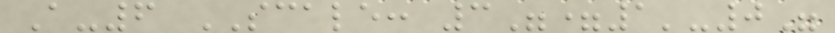A-6 SCALE: 3"=1'-0"
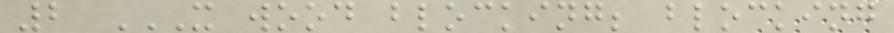2 X WOOD BLOCKING; BLOCKING
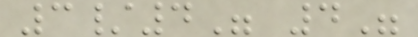3/4" 4"
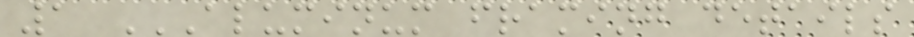1 ALUMINUM FRAMING DETAILS
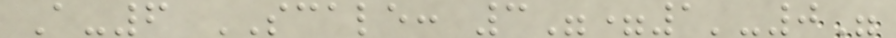A-6 SCALE: 3"=1'-0"
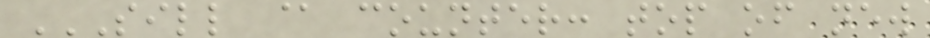SILL @ COUNTER: TOP OF NEW
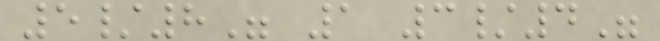5/8" 1 3/4"
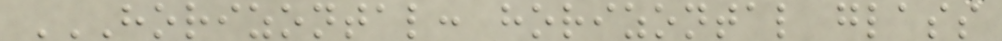HORIZONTAL: HORIZONTAL GLASS
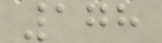178
